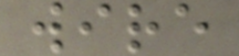wire
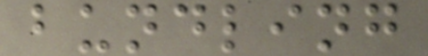bundling
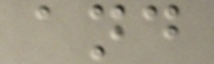and
